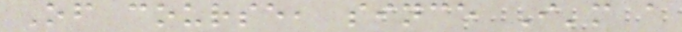Of course, since I'm a
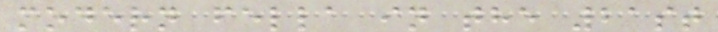modern fella in the 21st
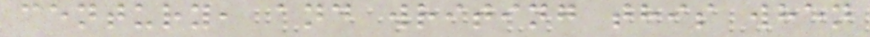century, and writing this when
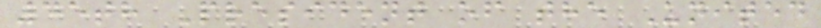45th President of the United
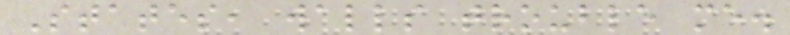States, walls trouble me.
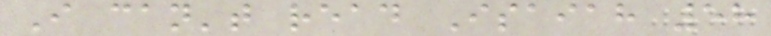I can't read Isaiah 58
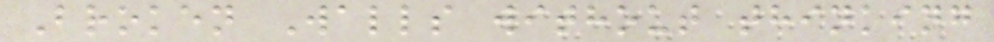Broken Walls without thinking
